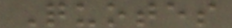Quotes
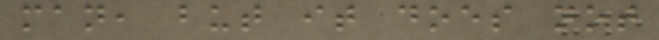man, but it does not
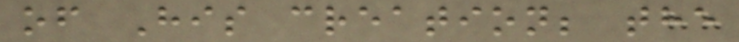of His creation; the
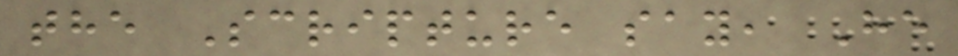the Scripture say, He
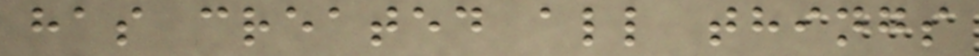has created all things
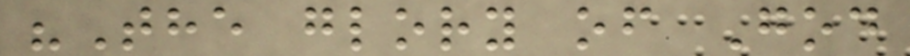"The glory of God
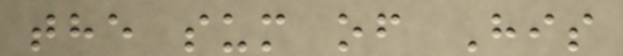the sum of His
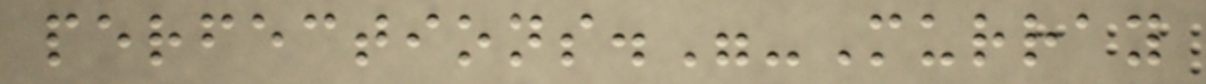perfections."-Murray
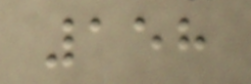158
